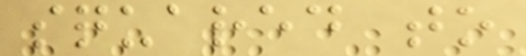squared to
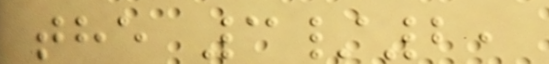the 3/2,
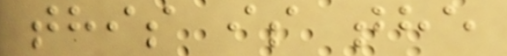this is the
